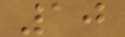10
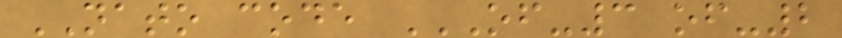NATO code OF-3 OF-2
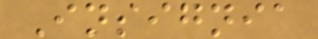Insignia
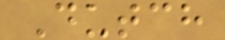Dutch
